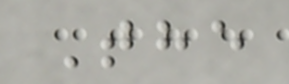The
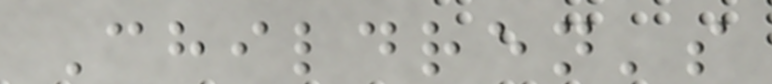Children's
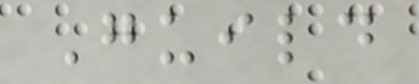Guild
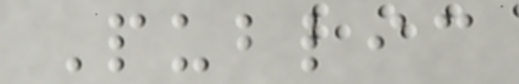Public
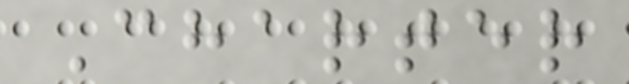Charter
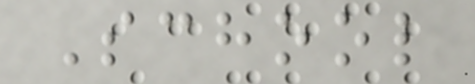School
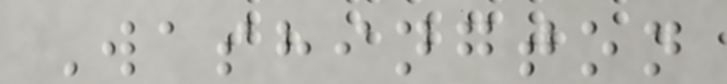Washington
